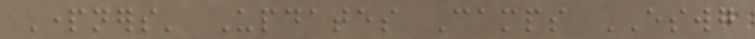Partners' Updates Camps ESWG
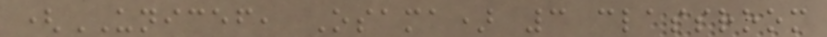(UNICEF, Osama) 3 classroom
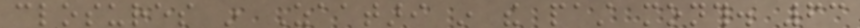closures in Zaatari in the past month. 63
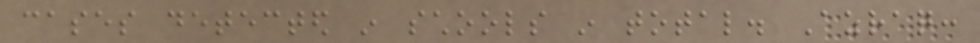cases detected in schools in total. Azraq:
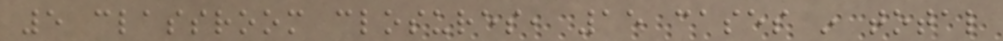5 classroom closures, 15 cases in total
